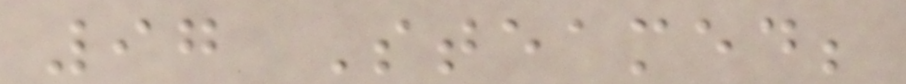97 Steamed;
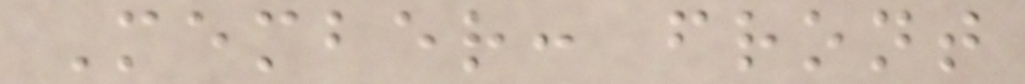Member: front
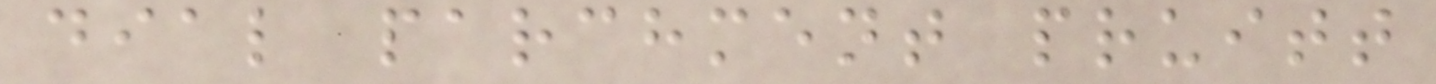dial parchment pruitt
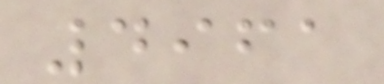4961
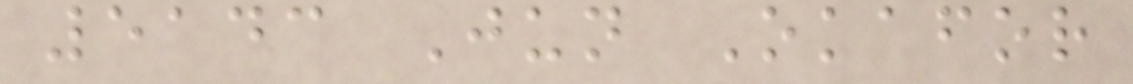5143 Jun Okafor
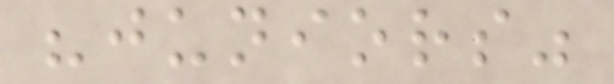"juniors"
